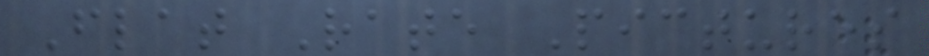Flat Rate Pictures
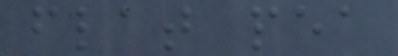flat pea
